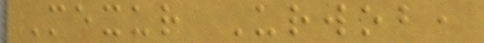Mexur Urwob,
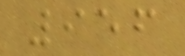956
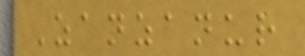Zanzanur
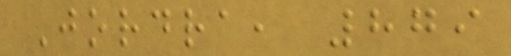Jordra, 879
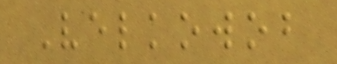Velkowob
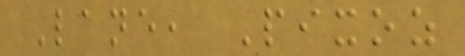Lane, Pixoz
